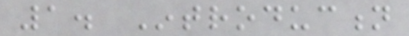1. Introduction
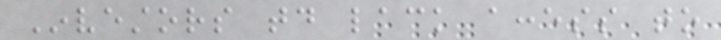Investors today lack access to
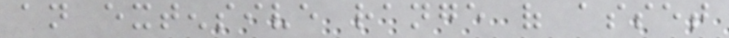an extensive range of asset
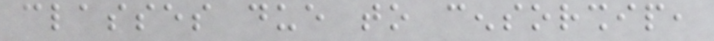classes due to censorship,
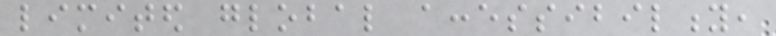limited global accessibility,
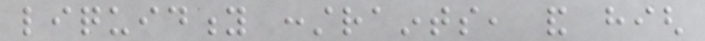liquidity constraints, and high
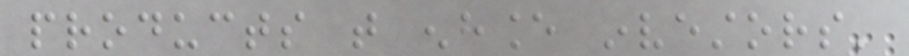products that enhance investors'
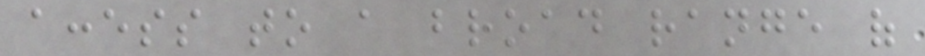access to a broad range of
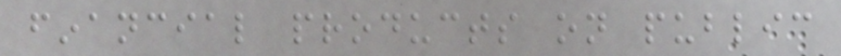financial products on public
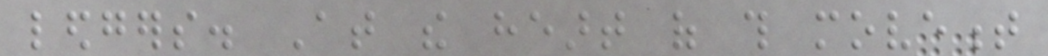ledgers. At the heart of this movement
